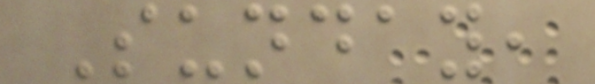Sunday,
